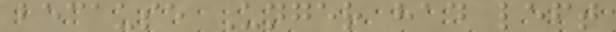because Unger had left
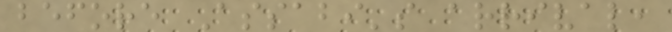before Assabi's arrival,
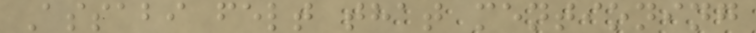Assabi felt that mentioning
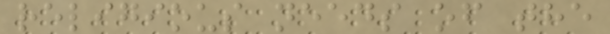religious needs of the
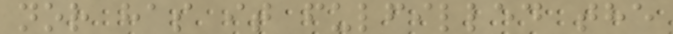nor has it fulfilled the
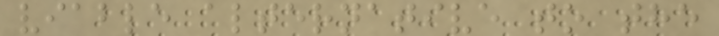viable alternative to the
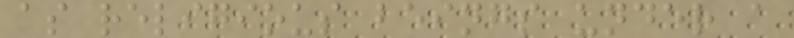as religious beings under a
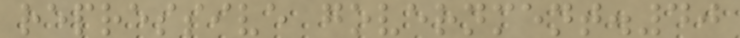repressive government.40
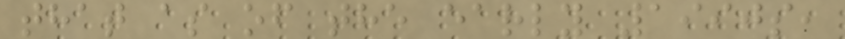that as of the early 1990s,
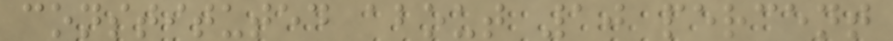constituted about 10 percent
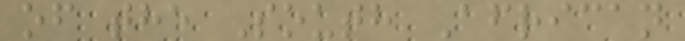of the South African
